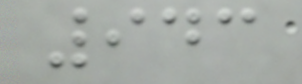943
